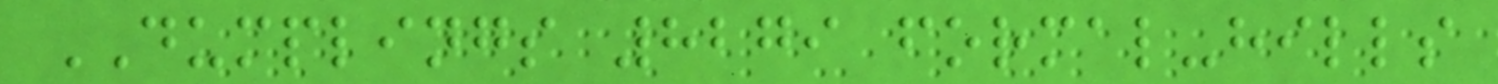DUMPLINGS 8279 formal-hills
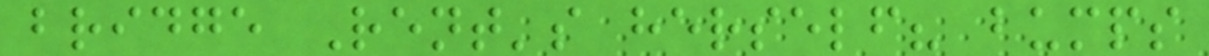bridge Rent's herself? bumps
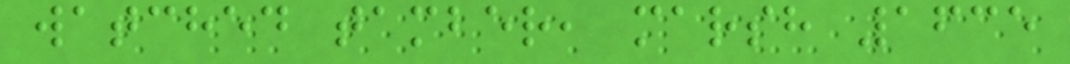watched tamber, marsh 1635
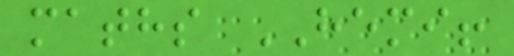maths HEMI!
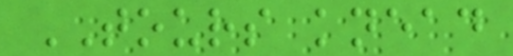TOURS knead
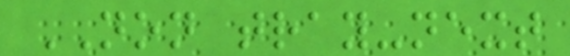NON tray-next
